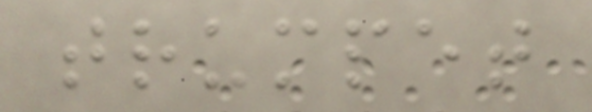trumpet
